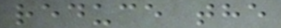reduce the
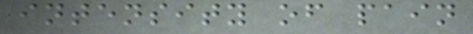intensity of pain
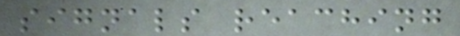signals reaching
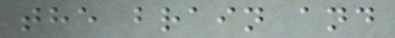the brain and
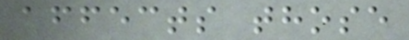affects those
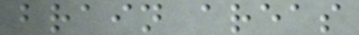brain areas
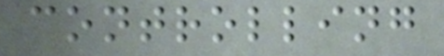controlling
